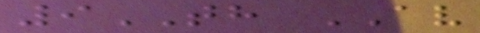9TH AV
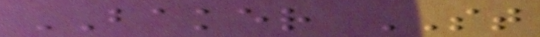BAKER ST
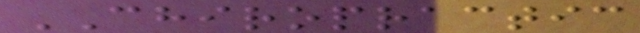CHIROPRACTIC
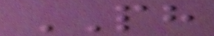PH
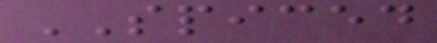SPICED
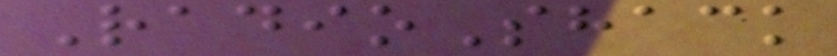RadioShack
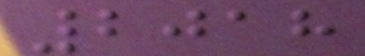2018
